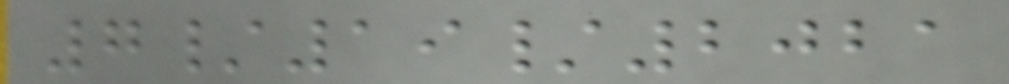7/19/2021
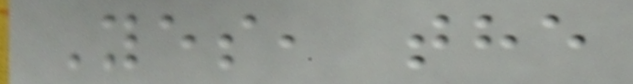Yes, the
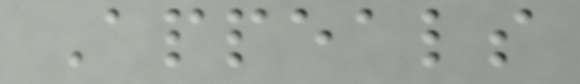Appeals
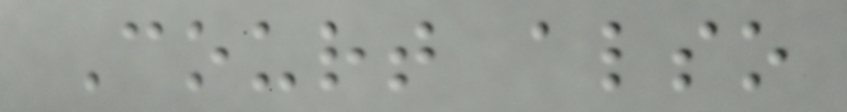Court also
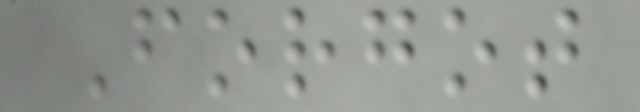Forgot
